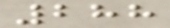288
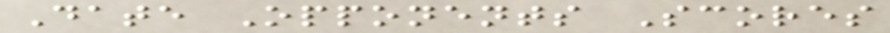Date Opponents Scores
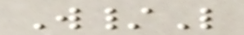W/L
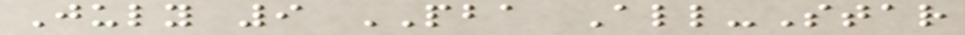July 9 PBA All-Star
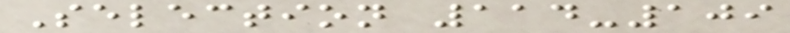Selection 114-109
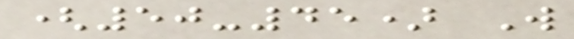(50-45) W
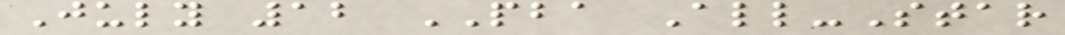July 12 PBA All-Star
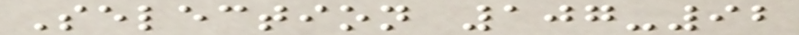Selection 107-92
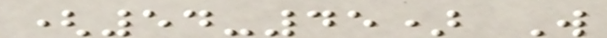(54-45) W
